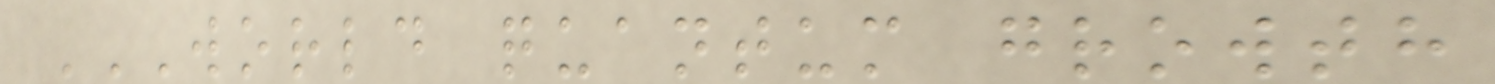WORLD QUANTUM GROWTH
